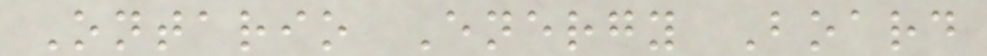Ontario Energy Board
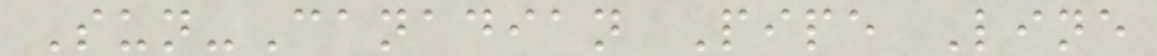Sun-Canadian Pipe Line
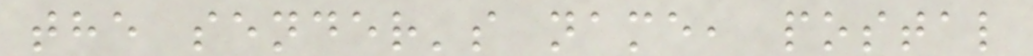the sender's name, postal
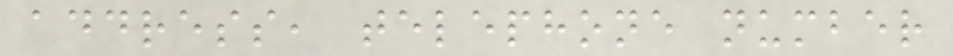address, telephone number
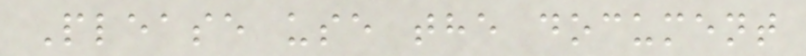Please use the document
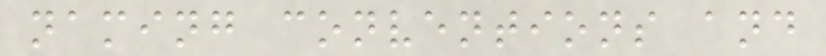naming conventions and
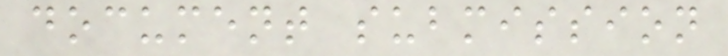document submission
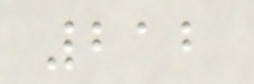212
